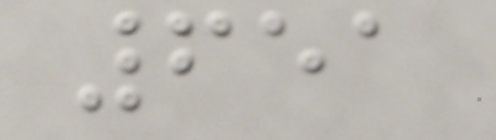651
